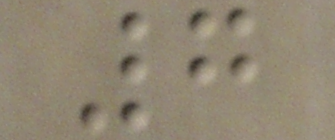7
